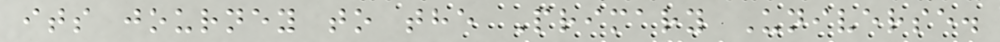its journey to the Primary Universe.
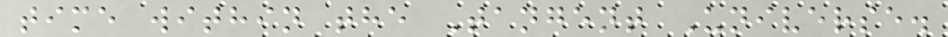time within the Tangent Universe.
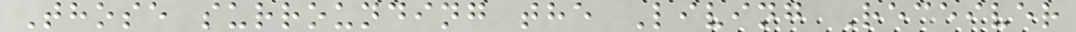Those surrounding the Living Receiver
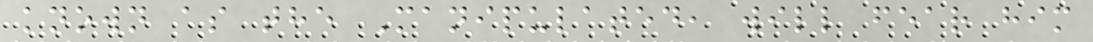known as the Manipulated, will fear him
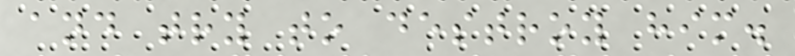and try to destroy him.
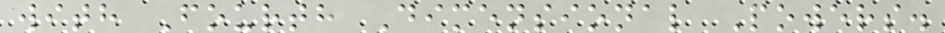with Fourth Dimensional Powers.
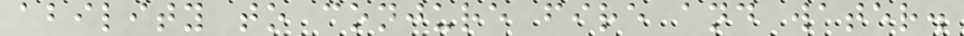ability to conjure fire and water.
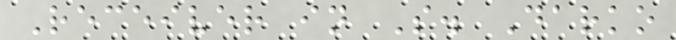Receiver in S. Darko
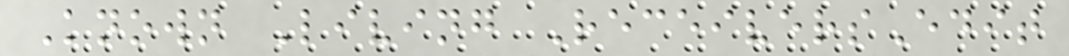Known Living ReceiversEdit
